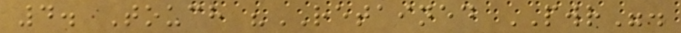4. Touch "RETAINED PWR".
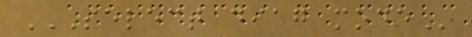SELECT DIAG MODE
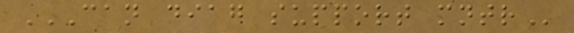CAN DIAG SUPPORT MNTR
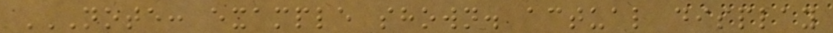NOTE: EXAMPLE SHOWN. ACTUAL DISPLAY
